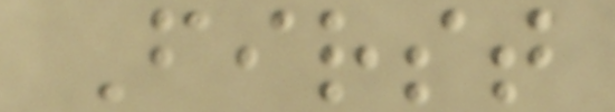First
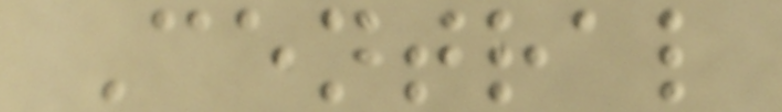Central
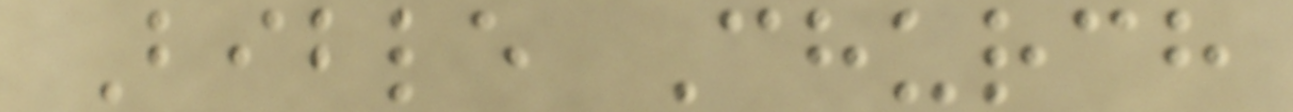Bible Church
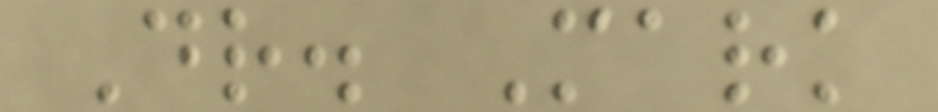Dr. Mark
